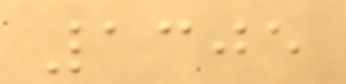1305
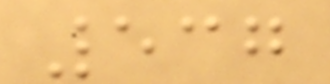537
